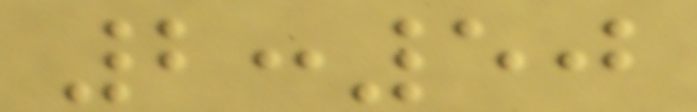2:50
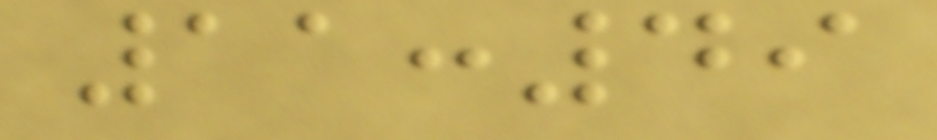11:49
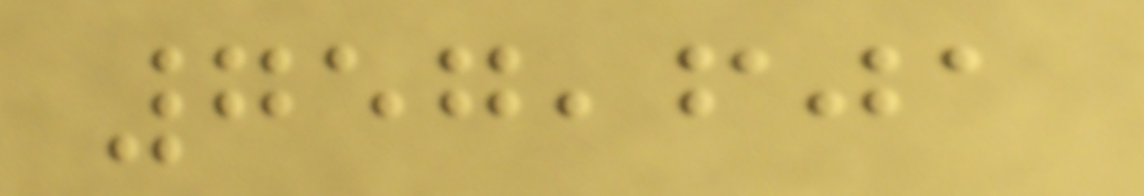757,601
